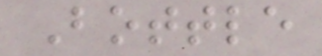Bottle
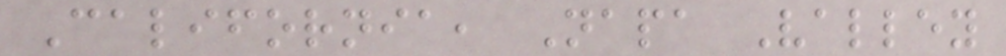California, Napa Valley
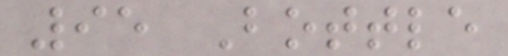95 Bottle
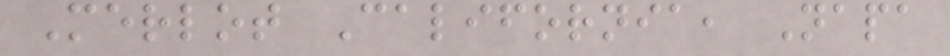Merlot California, Napa
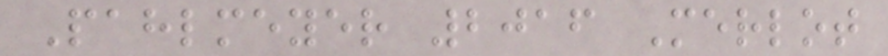Pahlmeyer 2016 Merlot
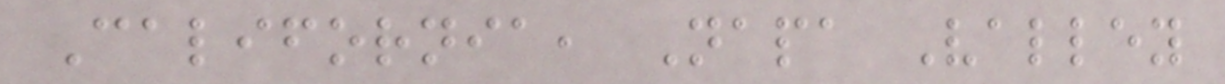California, Napa Valley
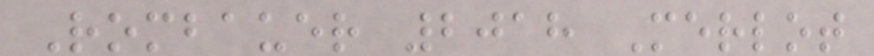Rombauer 2018 Merlot
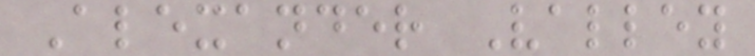Alexander Valley
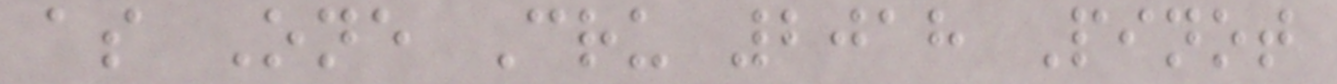as One Cru 2018 Pinot
